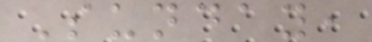Sunday,
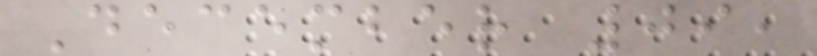December 09,
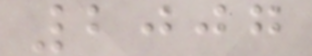2007
